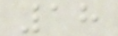18
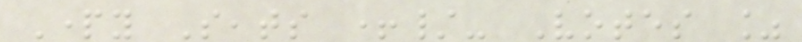Party Seats +/- Votes %
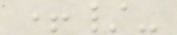+/-
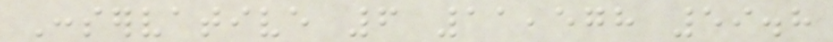Conservative 6 11,578 59.8
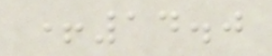+14.0
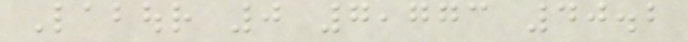Labour 0 7,773 40.2
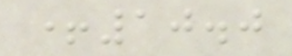+10.0
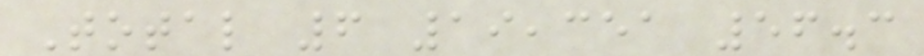Total 6 19,351 56.3
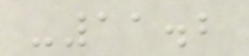-11.2
